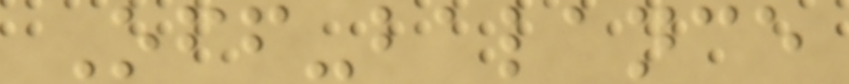Off-balance
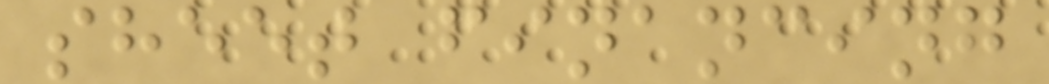sheet financing
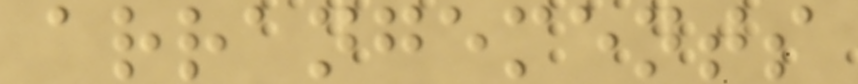arrangements
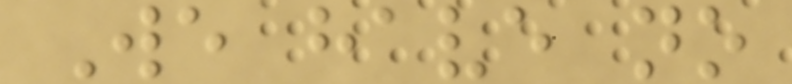We have no
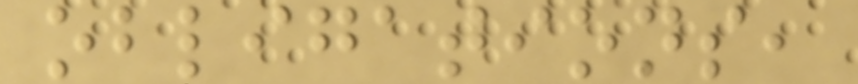obligations,
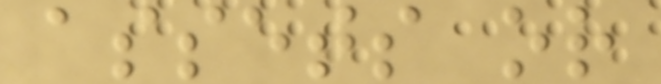assets or
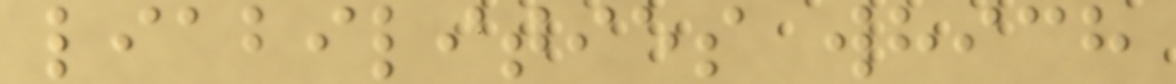liabilities which
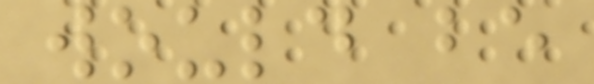would be
